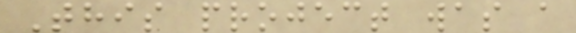This project was a
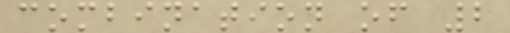combination of 2
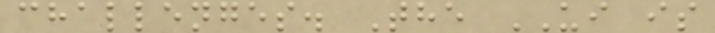challenges. The UI is
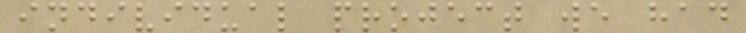individual project we had
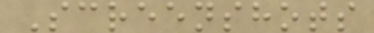Screenshots
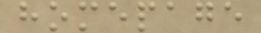homepage
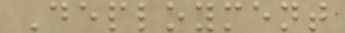Deployment
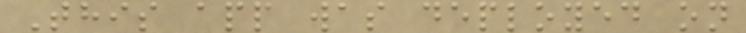This app was deployed on
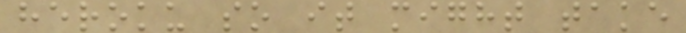heroku so it might take
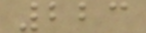223
